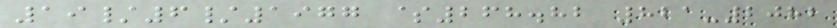19/6/1977 $268.82 821-2082
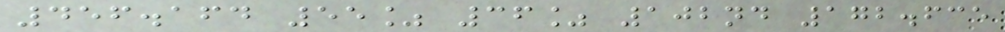456.164 55% 36% 102nd 172.635
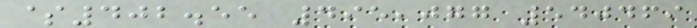$402.55 495,077 540469
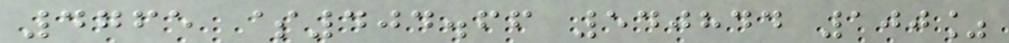4765 $404.66 540844 100%
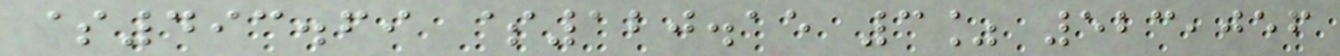$493.69 $120.15 3% 523,056
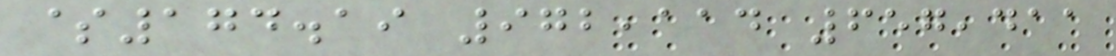$174.19 972,114 657,411
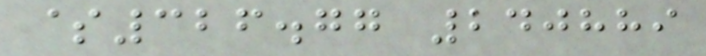$326.77 240889
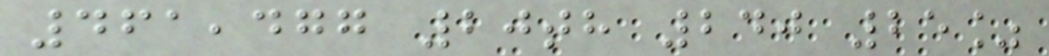461,477 20th 240 25%
